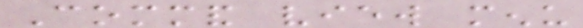Command view menu
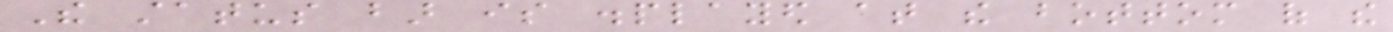The status bar is displayed at the bottom of the
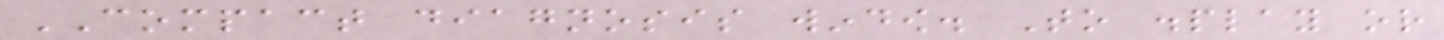COMPACT diagnosis window. To display or
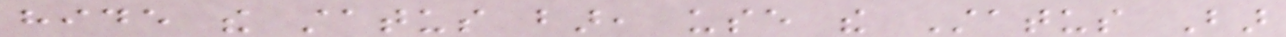hide the status bar, use the Status Bar
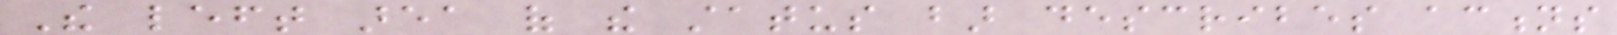The left area of the status bar describes actions
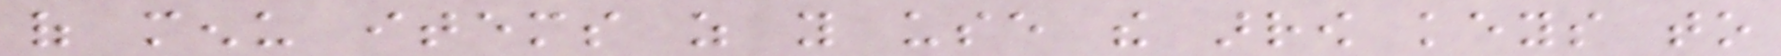of menu items as you use the arrow keys to
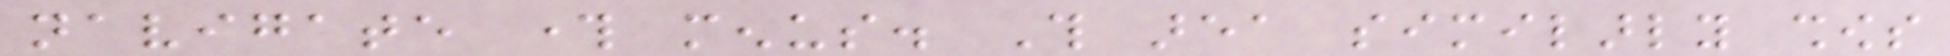navigate through menus. This area similarly shows
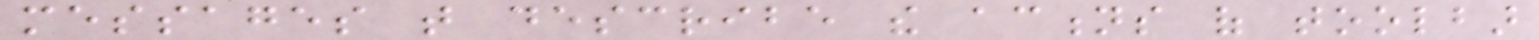messages that describe the actions of toolbar
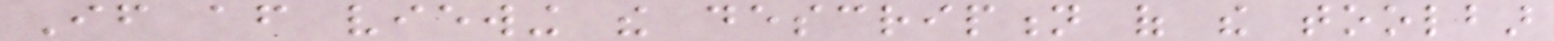If after viewing the description of the toolbar
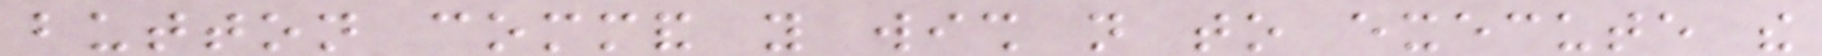button command you wish not to execute the
